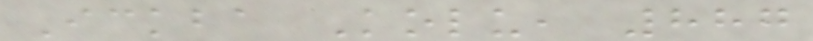Ickba Kolu, 887
